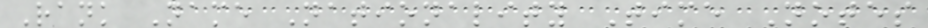Rank Name Nationality Time Notes
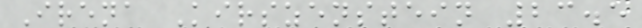Irena Kirszenstein 23.5
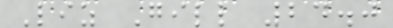Liz Gill 24.0
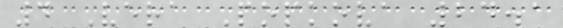4 Vera Popkova 24.1
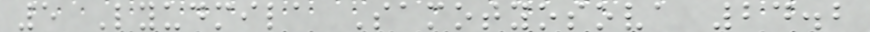5 Lyudmila Samotyosova 24.2
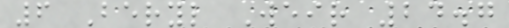6 Beryl Weir 24.7
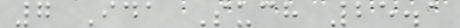7 Ida Such 25.1
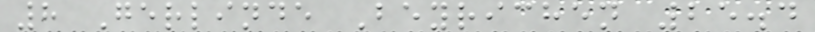8 Gerlinde Beyrichen 25.4
